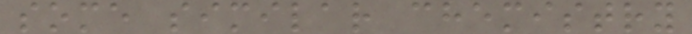some similar chemistry
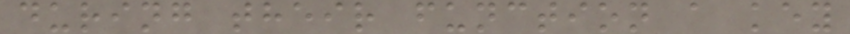during their function a key
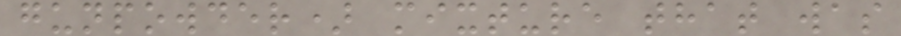gunpowder) mixture that was
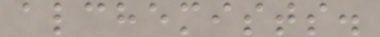alchemists.
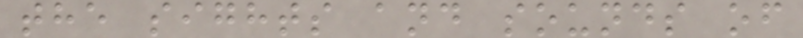the sights and sounds of
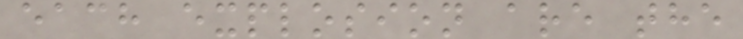each explosion are the
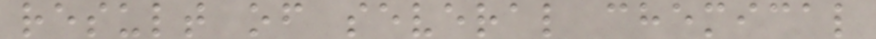result of several chemical
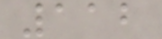112
